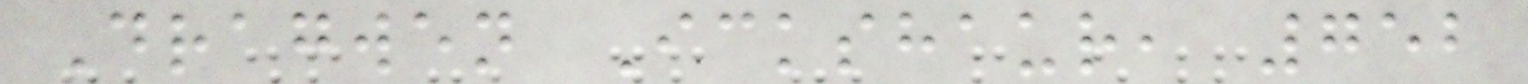Dragwen Ickshaur, 752
